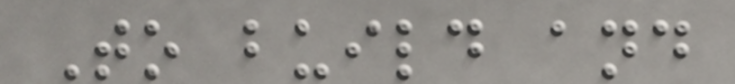To build and
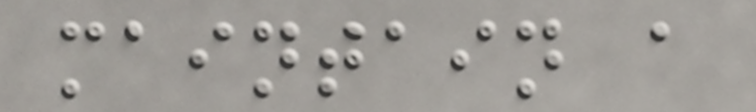maintain a
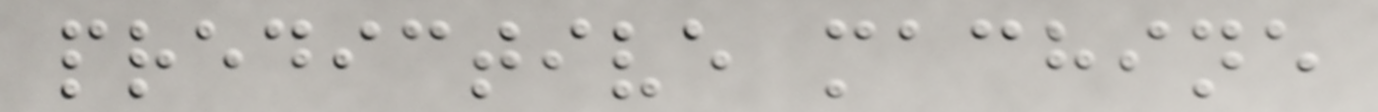predictive machine
